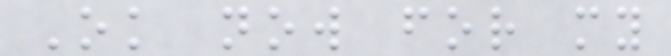Ok now for my
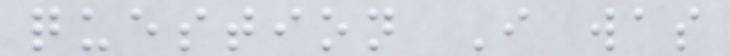question I was
